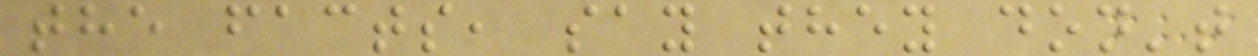the facts, say they don't
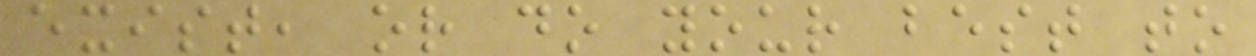exist, or do your best to
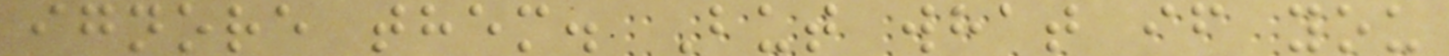ignore them. But what if you
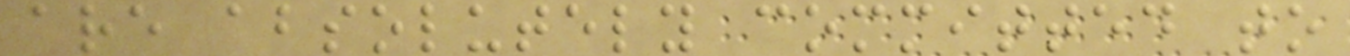are absolutely committed to
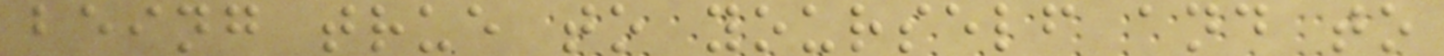being true to yourself and to
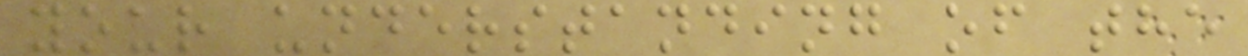your understanding of the
